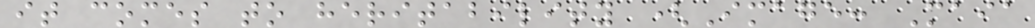it comes to heritability (Image: Maia
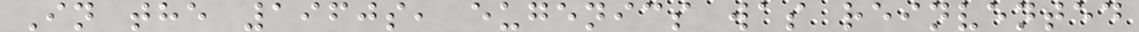In the 1960s, eugenics was reinvented
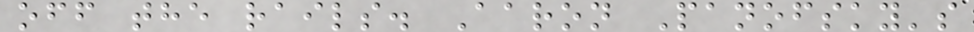off the rails. Aaron Panofsky's
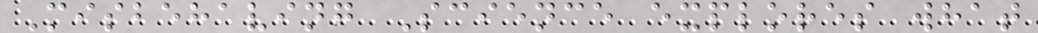Misbehaving Science explores what
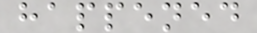happened
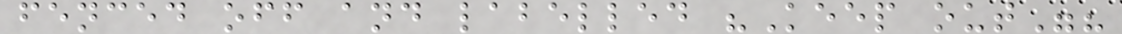fenced off and labelled "Keep out"?
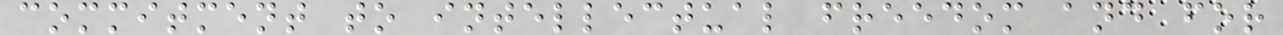commitment to intellectual freedom and for
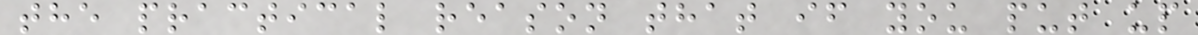the practical reason that if you put up
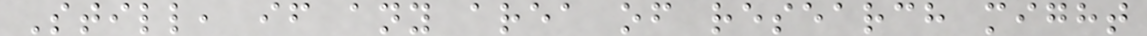Still, if any area of research might
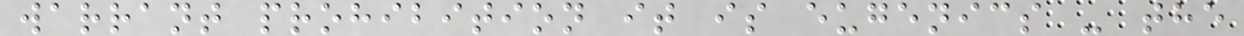warrant prohibition it is eugenics - the
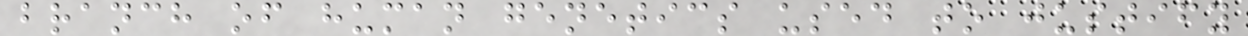branch of human genetics used to justify
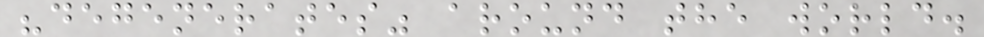"degenerates" around the world.
